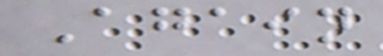Again
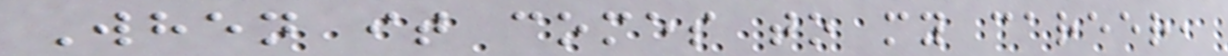When it comes to my career,
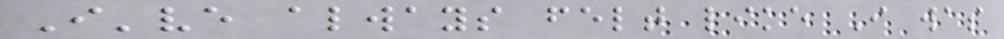I've always felt like I was
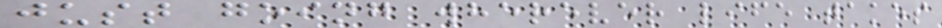just going wherever life takes
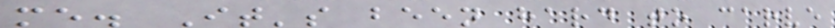me. It's been hard to carve
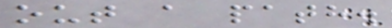out a path.
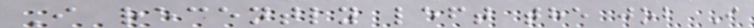I recently left the job I
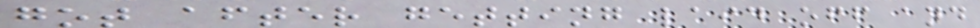got after getting laid off and
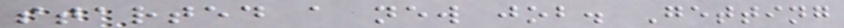started a new job. Getting
